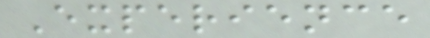Experience
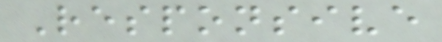Responsive
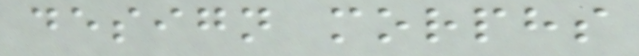design morphs
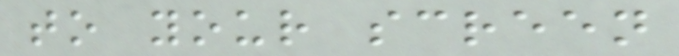to your screen
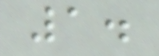1.
